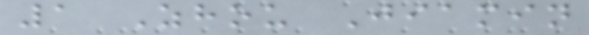1 Zhou Jiamin
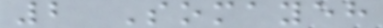2 Somayeh
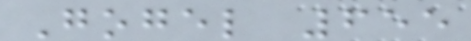Gogel 655
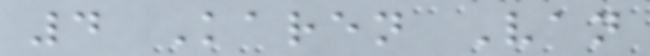4 Karen Van
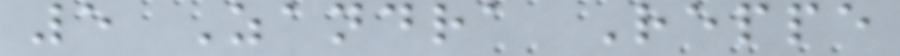5 Zandra Reppe
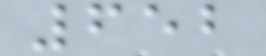652
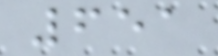651
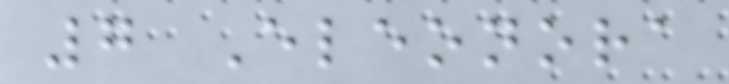7 Eleonora
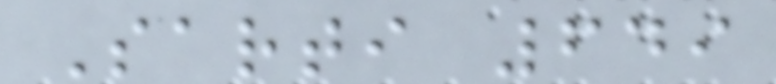Sarti 649
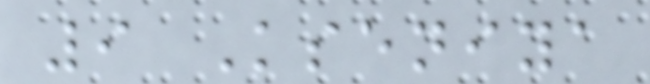9 Kseniya
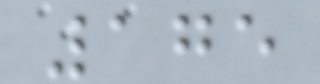175
